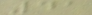41
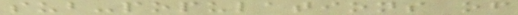sub-populations of
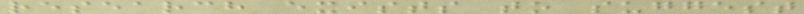research exists to suggest
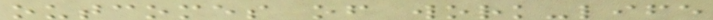outcomes of work-life
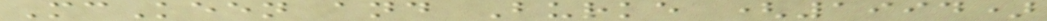McKeen and Burke (1994)
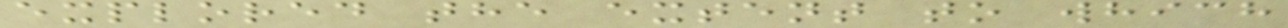explored the extent to which
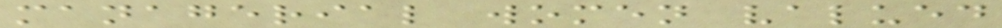managerial women valued
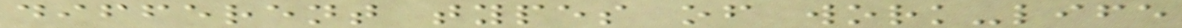different types of work-life
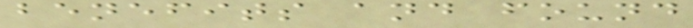benefits and found
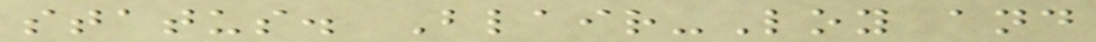status. Blair-Loy and
